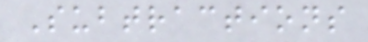Subtractions
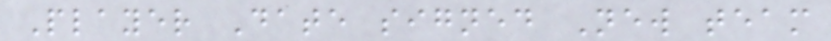Player Date signed New team
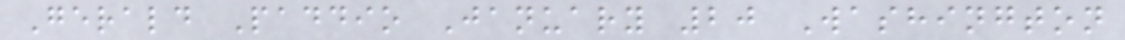Gerald Paddio January 20 Washington
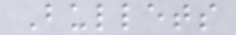Bullets
